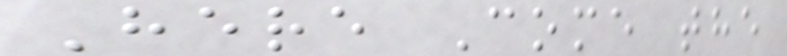Here Come the
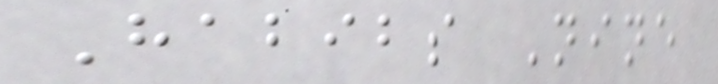Habibs Nine
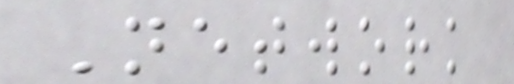Network
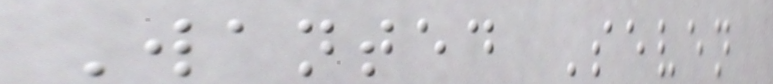Wanted Seven
